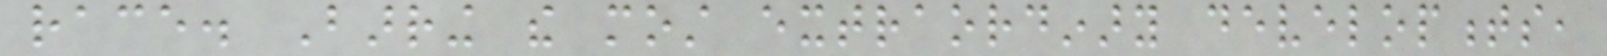race. Barring the most extraordinary developments,
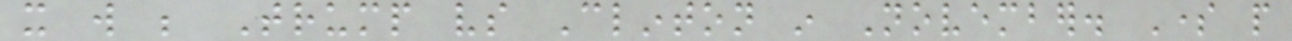it will be Trump vs Clinton in November. Some people
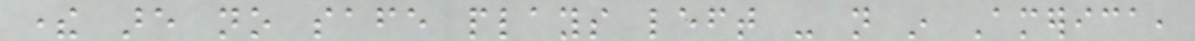there are no safe plays left - not in America,
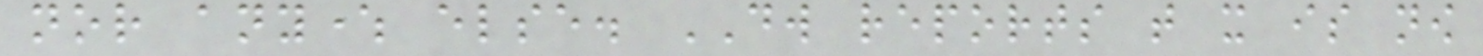nor anywhere else. DW reports that it is now
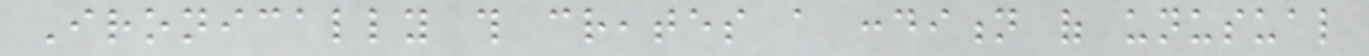Ironically this creates a condition of unusual
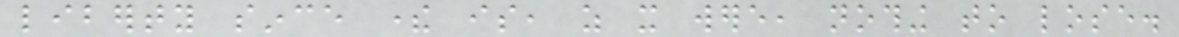liberty since there is, as it were, nothing to lose.
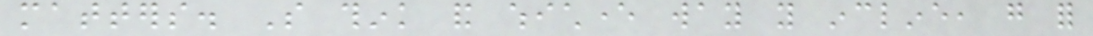matters. So think and whichever way you incline, go for
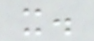it.
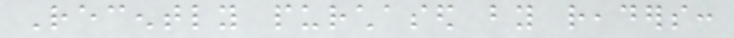Recently purchased by readers:
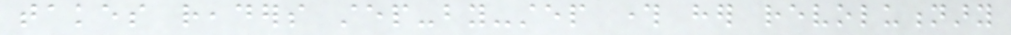takes readers step-by-step through her revolutionary
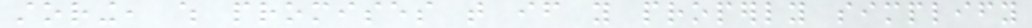storing, which promises that if you properly simplify
